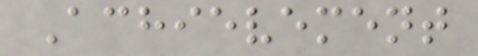Achievement
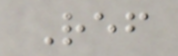Ref
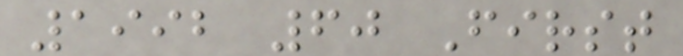1992 60 First
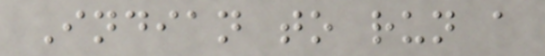Indian to run a
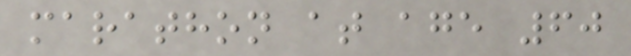marathon at age 60
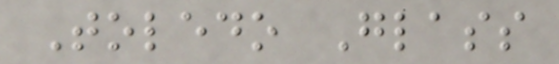Toledo Glass
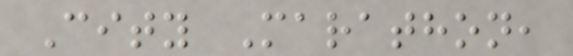City Marathon,
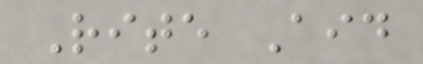Rite Aid
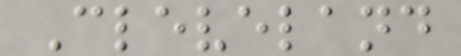Cleveland
